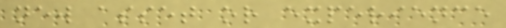new asset or experience
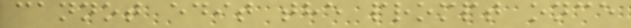cannot edit the prompt once
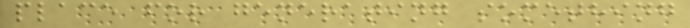place for generating something
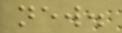new.
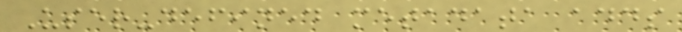User-defined metadata adds
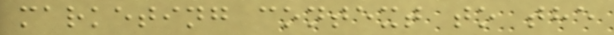marketing context to the
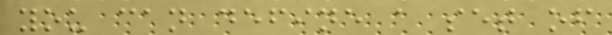you can define a set of
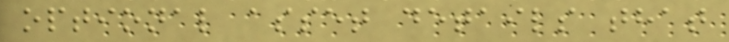optional asset details that
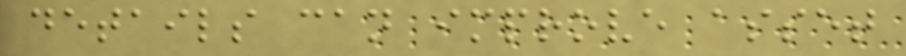details can improve asset
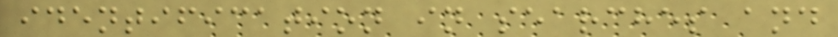identification in searches and
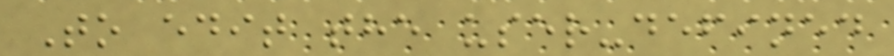To edit the user-defined
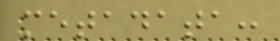metadata:
